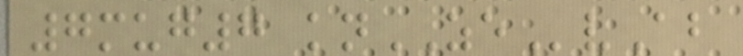7mug7 knZEvAb
